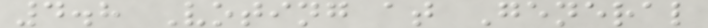4.8 Voting at General
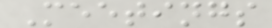Meetings
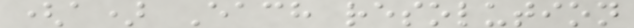(a) Each resolution
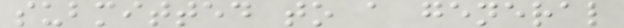submitted to a general
